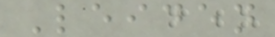Leiden
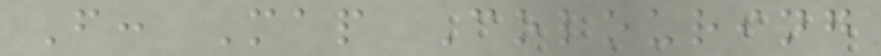F: Map Colouring
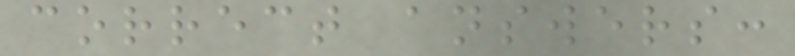correct answers:
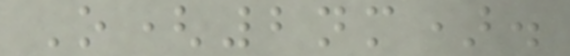O(2nm).
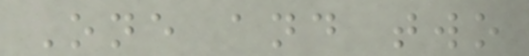One and two
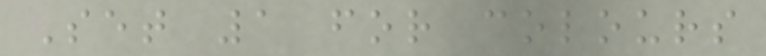Set 1 for colours
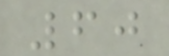60
